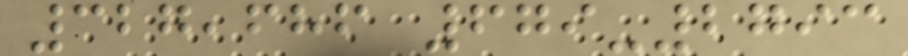327,686 679-2793
